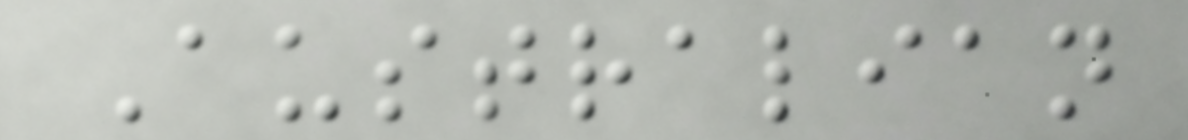Australian
